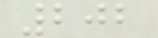202
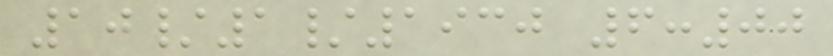10/1/1930 6:00
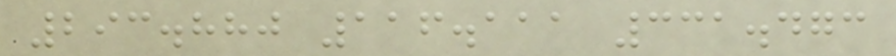293.880 116.111 331.473
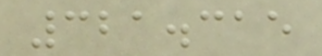321.315
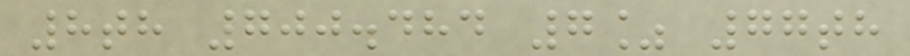8th 700.484 7% 77th
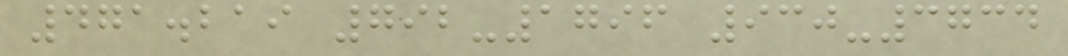471.219 792-1796 930-3734
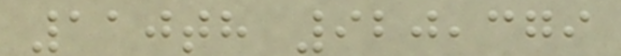110th 920,379
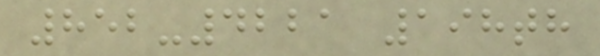852-4221 198th
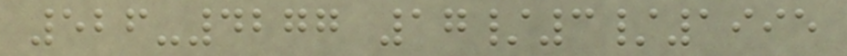526-4277 17/3/1995
